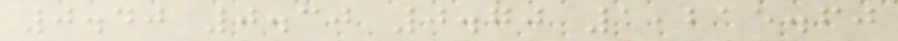0.40 0.30 0.70 1,215.60
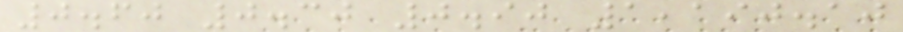0.60 0.30 0.90 1,190.10
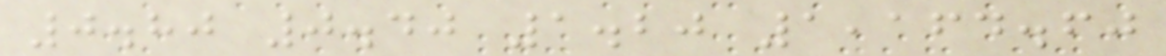0.80 0.40 1.20 1,164.60
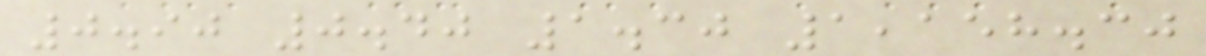0.90 0.40 1.30 1,158.30
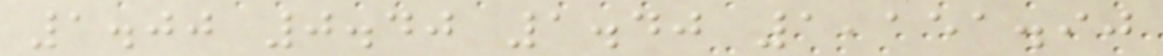1.00 0.40 1.40 1,151.90
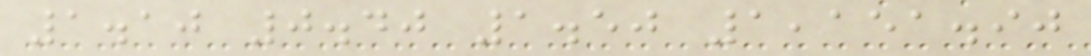1.10 0.40 1.50 1,151.90
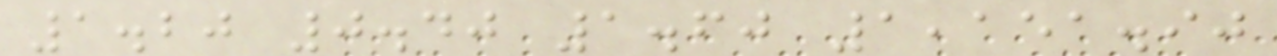1.20 0.40 1.60 1,151.90
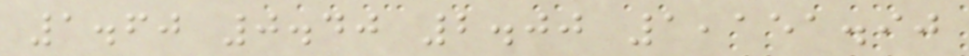1.60 0.40 2.00 1,151.90
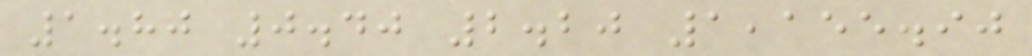1.80 0.40 2.20 1,155.90
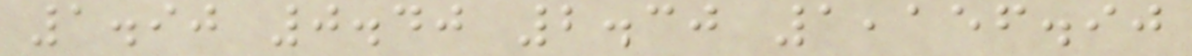1.90 0.40 2.30 1,156.90
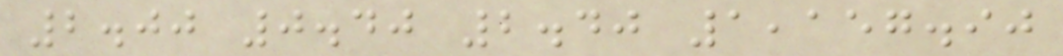2.00 0.40 2.40 1,157.90
